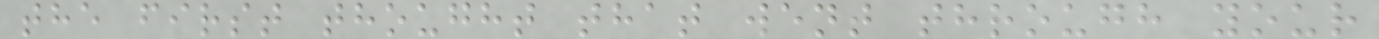the first thought that went through your
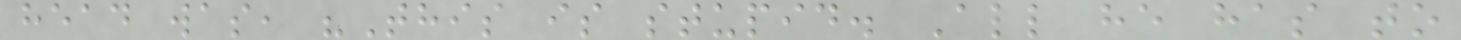head was, "This is stupid. All he has to
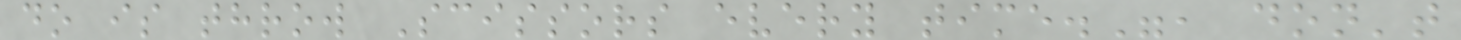do is throw Scissors every time.", don't
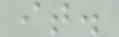it.
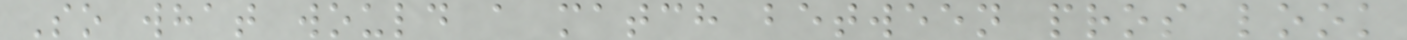So what would a match between pros look
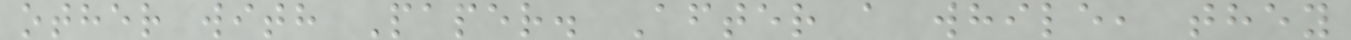other with Paper. After a while, they
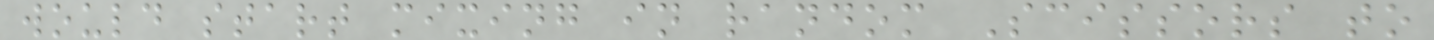would start mixing in random Scissors to
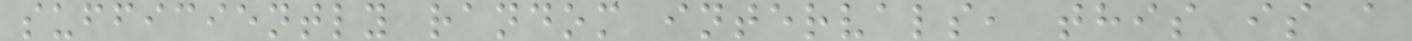sufficiently random intervals, this is a
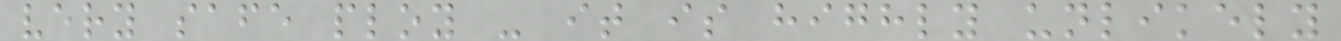very safe ploy - it is highly unlikely
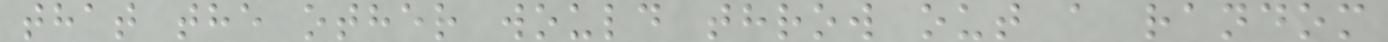that the other would throw out a random
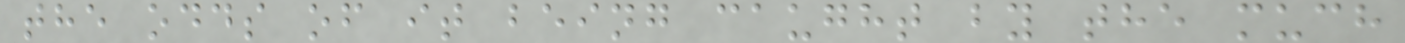the odds of it being caught by the much
